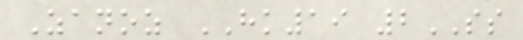Zanoz HK19 2SS
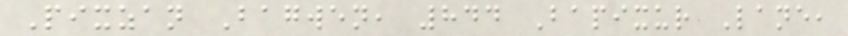Pixzan Bagwen, 844 Bapixur Lane,
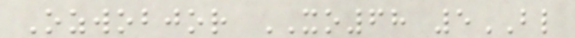Ozwobjor XO68 5BL
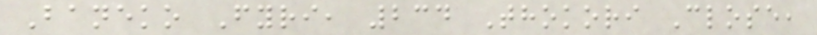Baneko Fyri, 234 Thokori Close,
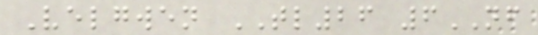Velgwen TL26 6NF
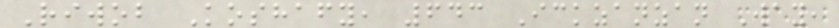Riwob Koshafy, 643 Ickzanzan Way,
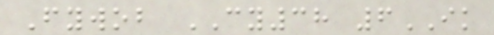Fywob CY38 6IK
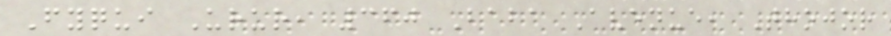Fyqui Urur, 360 Baba Avenue, Thojor
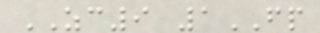ZC9 1FP
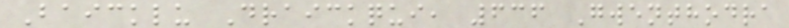Baicklu Draickqui, 636 Gwenthodra
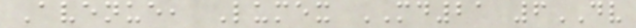Avenue, Lumex MD21 6DV
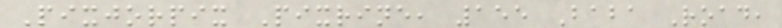Pixjorpix Pixrine, 155 Baba Road,
